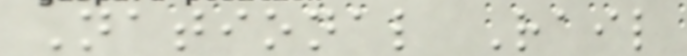National Rail
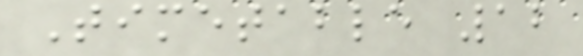Timetable 12
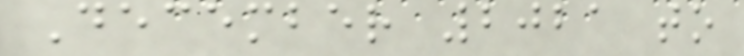December 2021 to
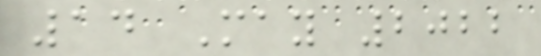14 May 2022
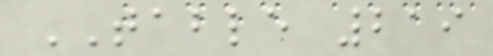TABLE 219
